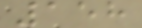158
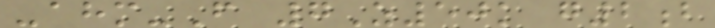-ahm-F 7Z50k g2b
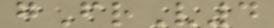gFrV4
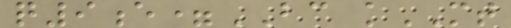q9e=BC kMT
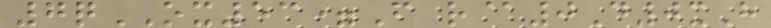7qOX53=F r@0D0xH
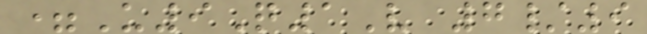=U9Q1V 7/9
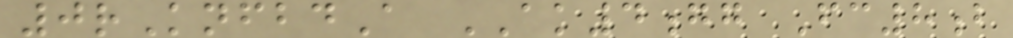0rKnfbdA AK4gg Fc8b
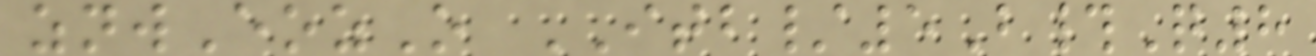znwEozO ITB/5B#Q8
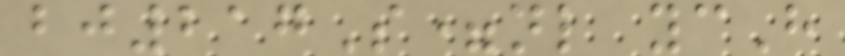bj217S=nl ycH
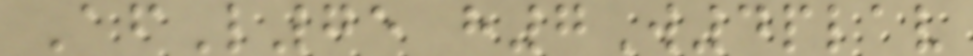AfL75 h7W4plav
